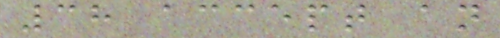38 accept an
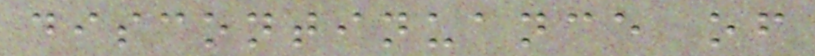discontinuance of
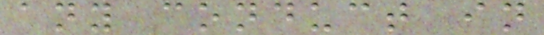any conduct in
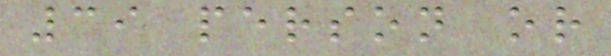39 person or
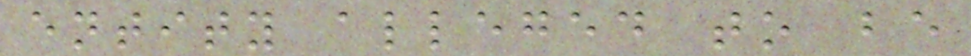entity alleged to be
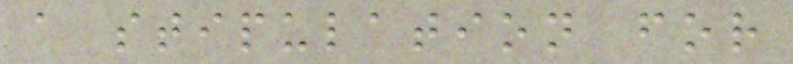a stipulation for
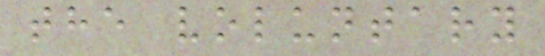the voluntary
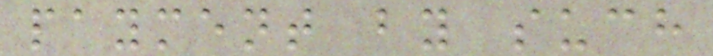payment by such
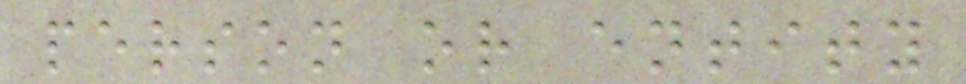person or entity
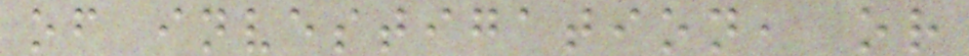of investigation, or
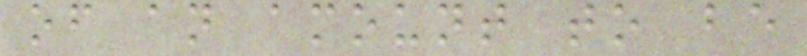of an amount to be
